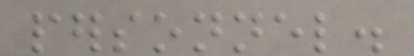personnel.
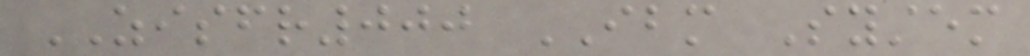ZISFR000 IBM System
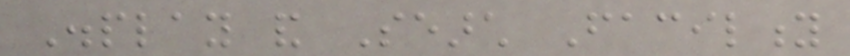Display and Search Facility
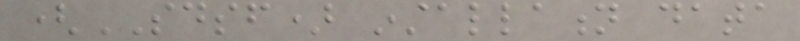(SDSF) installation data
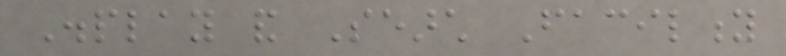Display and Search Facility
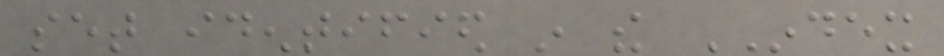set identified in the INDEX
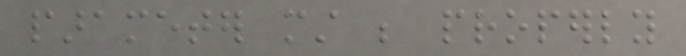parameter must be properly
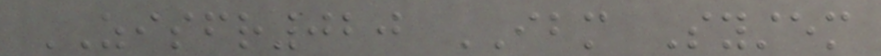ZISFR020 IBM System
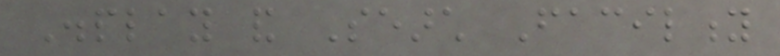Display and Search Facility
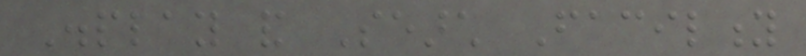Display and Search Facility
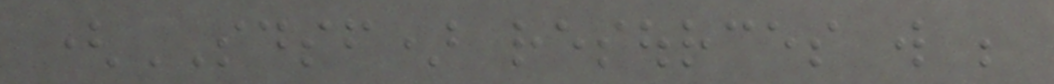(SDSF) resources will be
